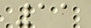11
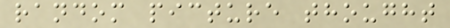random picture thought
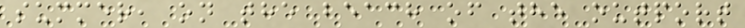summer, on the beach of the outport
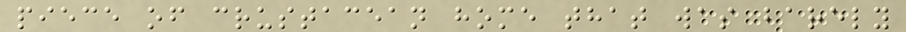piece of crustacean home that was barely
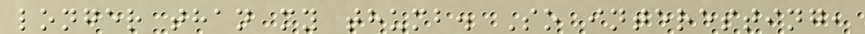longer than my thumb. So interesting,
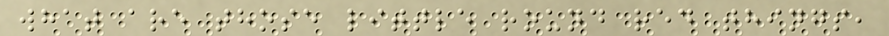what are those little round red things,
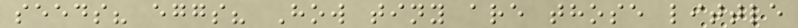seeds? eggs? How tiny are those little
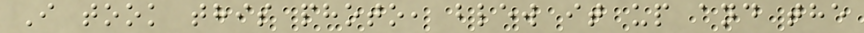I took this photo, blew it up and the
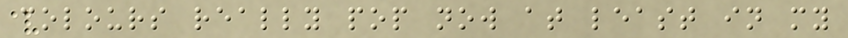colours really pop now at least in my
